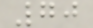70
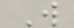W
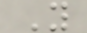Y
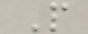P
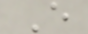E
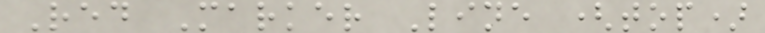Red Marker Line (top)
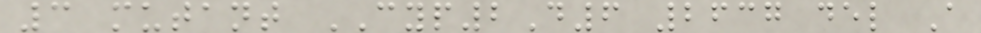3 mutant CYP2D6 2637 del A
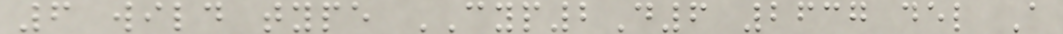6 wild type CYP2D6 2637 del A
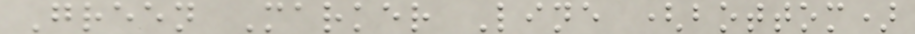Green Marker Line (bottom)
